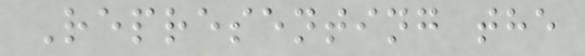Representing the
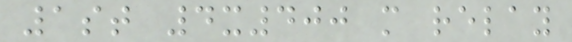1st 4x400 m relay
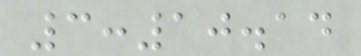3:10.14
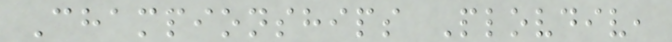Championships Plovdiv,
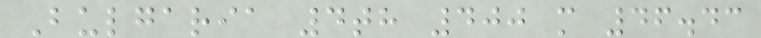Bulgaria 4th 400 m 46.43
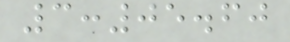3:05.60
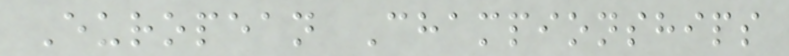European Championships
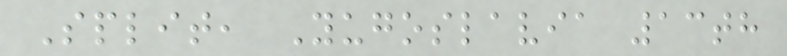Split, Yugoslavia 13th
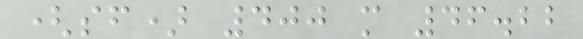(sf) 400 m 46.22
